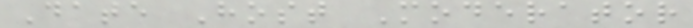Date Host Moderator
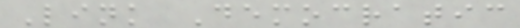Link Democratic
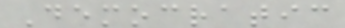Democratic
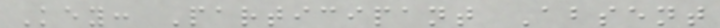Key: Participant Absent
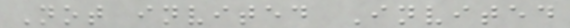Not invited Invited
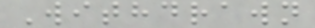Withdrawn
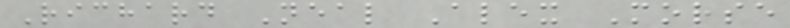Richard Neal Alex Morse
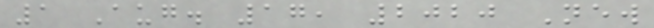1 Aug. 17, 2020 New
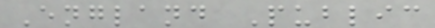England Public
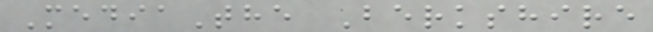MediaThe Berkshire
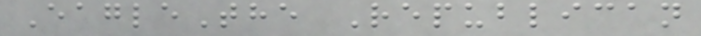EagleThe Republican
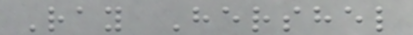Ray Hershel
